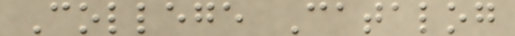College Catalog
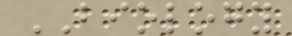BIOLOGY
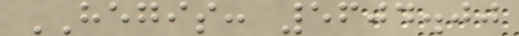HEGIS: 5604.00
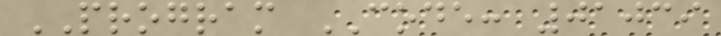PROGRAM CODE: 01039
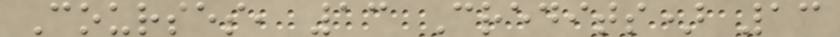Courses, 13 Credits) 13
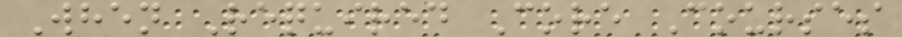When Required Core Courses
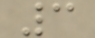3
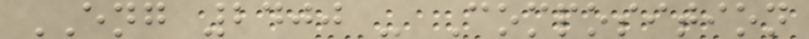ENG 2400 - Composition
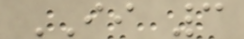II 3
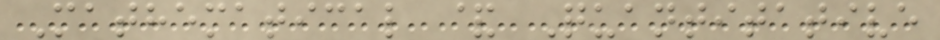Mathematical & Quantitative
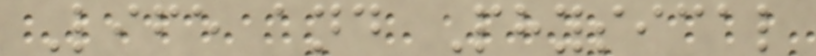Life and Physical
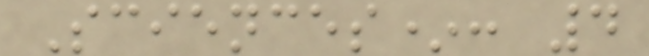Sciences*: 4
